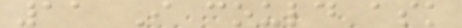11 I could ask
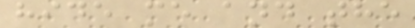hide me and the
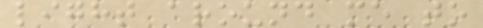light around me to
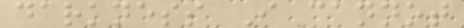darkness I cannot
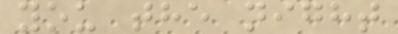you the night
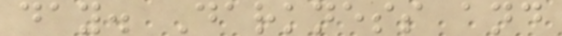day. Darkness and
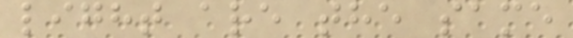light are the same
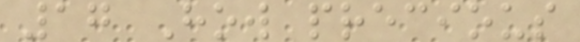17 How precious
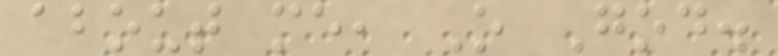about me, O God.
